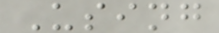Using
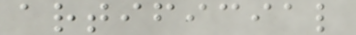artificial
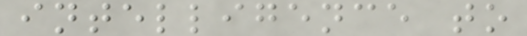intelligence to
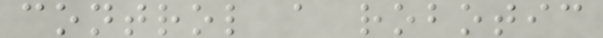control a robotic
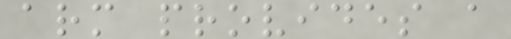arm provides a
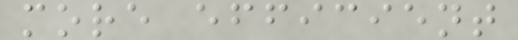more efficient
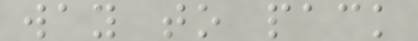way to pack
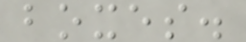boxes.
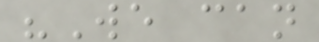"We can
